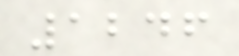1246
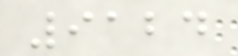9124
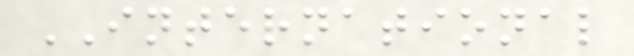INTERNATIONAL
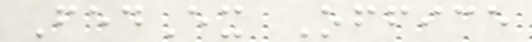FedEx Office
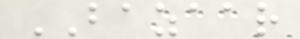BAZAAR
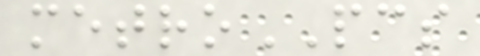metroPCS
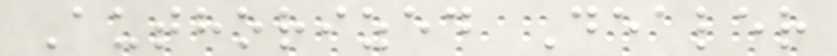Authorized Dealer
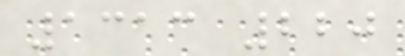1313 220
